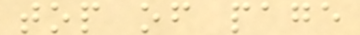top of page
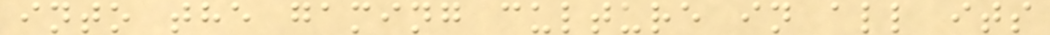into the gaming culture in all its
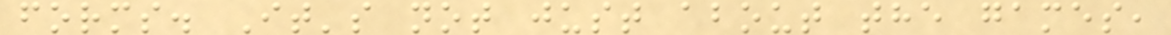forms. It's not just about the games,
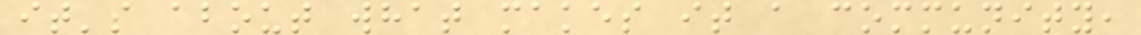it's about what makes it a community,
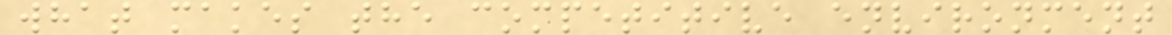what makes the competitive environment
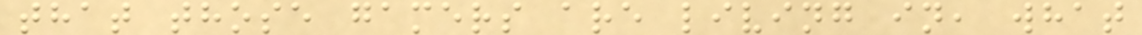that those gamers are living in, what
